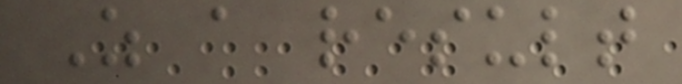As a result
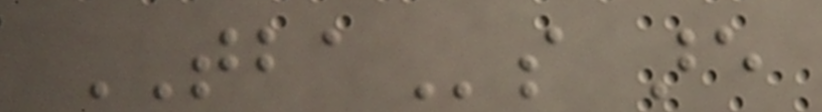TBAs are
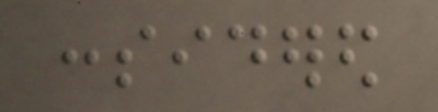considered
